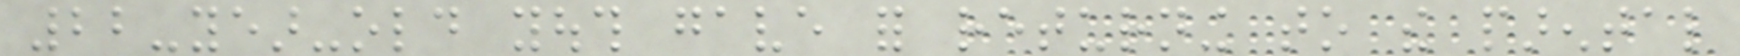22-year-old youth gave for returning to the parental
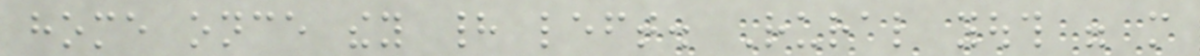home once they had left. Rural youth were more
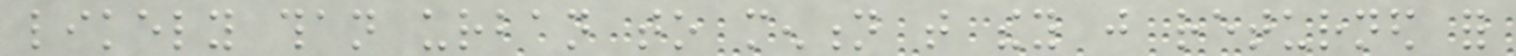likely than urban to mention that they just returned for
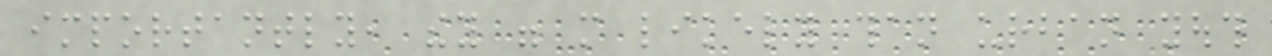importantly, they were more likely than urban youth
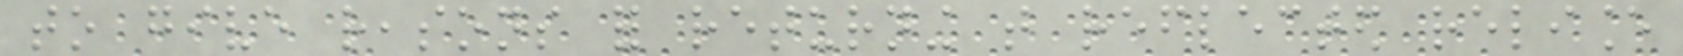to give reasons for returning that reflected reliance
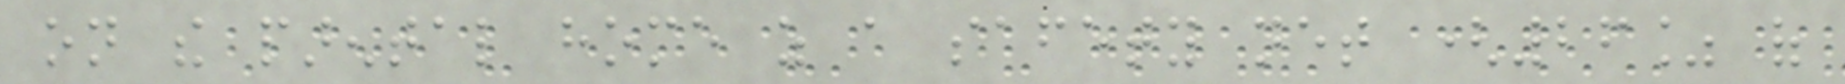on the parental home as a safety net (26% of
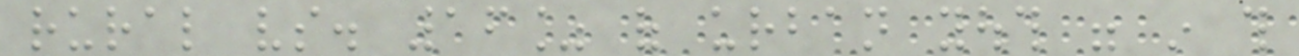rural vs. 16% of urban youth were in this
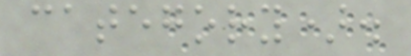category).
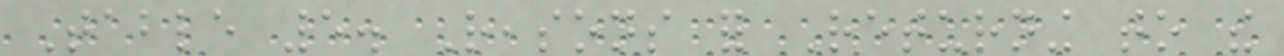Table 5. Reasons for Returning to the
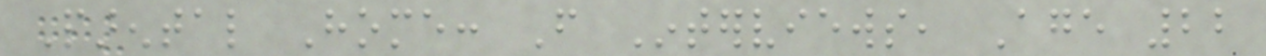Parental Home: From Interviews, Age 22
